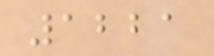1221
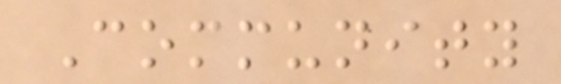Community
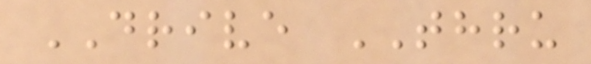DRIVE THRU
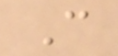C
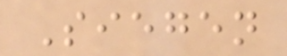Siegen
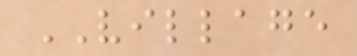VILLAGE
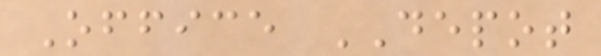Office DEPOT
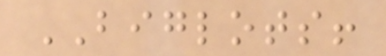BIGLOTS!
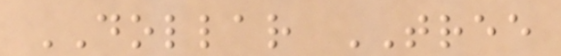DOLLAR TREE
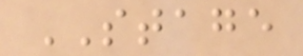STAGE
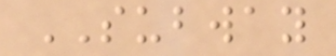SUBWAY
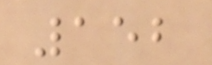152
